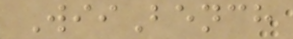WiiBench
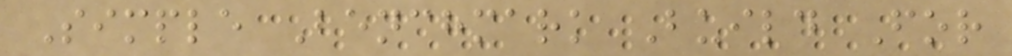Simple Benchmark Build For
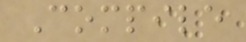Compile
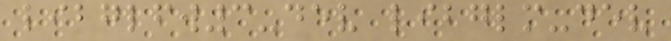libglfw3-dev libglm-dev
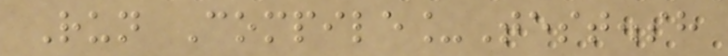Run Compile_Test.sh
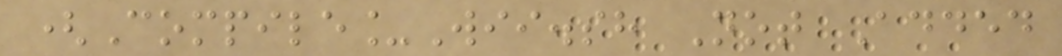(Compile_Wii.sh Not Added
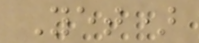Yet)
